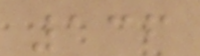136
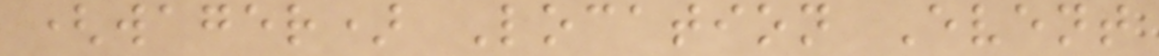(wager) Location Event
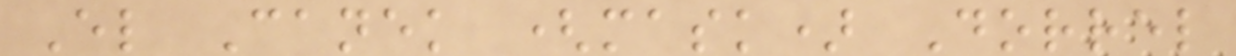El Canek (mask) Dorrel
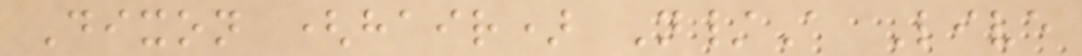Dixon (hair) N/A Live
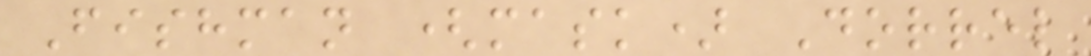Fishman (mask) Dorrel
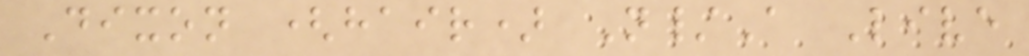Dixon (hair) N/A Live
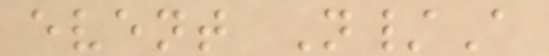event N/A
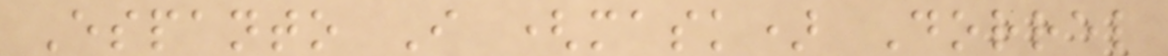Espanto I (mask) Dorrel
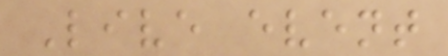Live event
